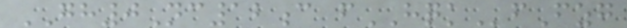GH0Nc12c fHQKfFzg
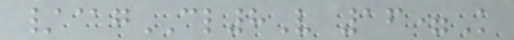/@gCL8V 16=K
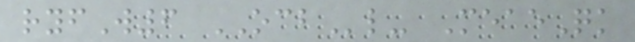ryfW6 OCBl- MeaeQk
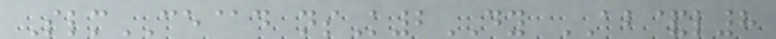SlmCE@d nsK2DY AB&l8
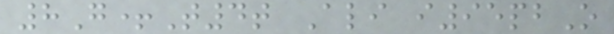8G+T4t Ali i95pbO
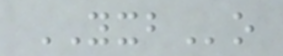YXBo
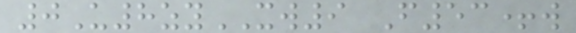0U8zyXW9 F53+w
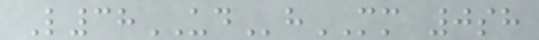L38UDhMM 0sh
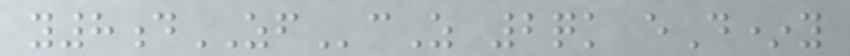y8dZFcZ 2qk eD*y
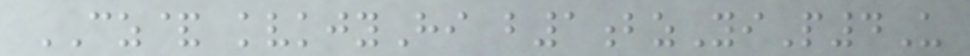CZ& kvkjyHi b1bzYiP4U
